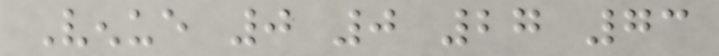Venue 0 0 27 73
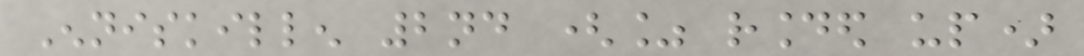Enniskillen 2nd (% rounded up)
